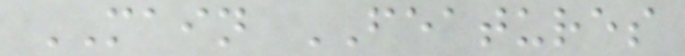MAIN FEATURES
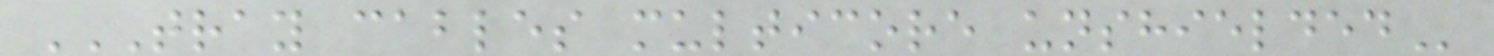TRAY CABLES MULTICORE UNSHIELDED
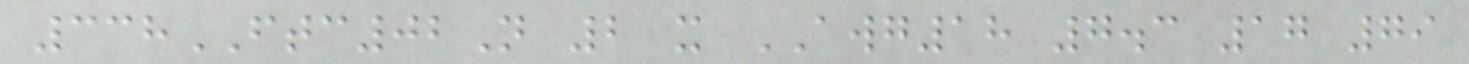338FTC02N 2 x AWG18 7.3 17 79
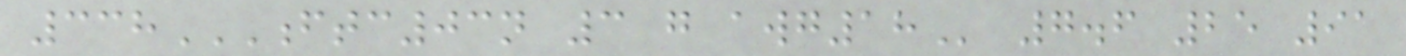338FTC03N 3 G AWG18 7.6 25 91
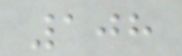108
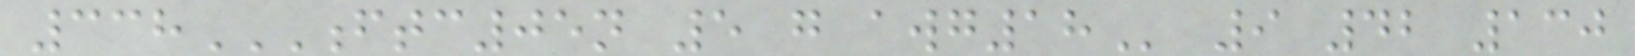338FTC05N 5 G AWG18 9 42 130
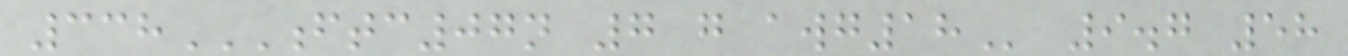338FTC07N 7 G AWG18 9.7 58
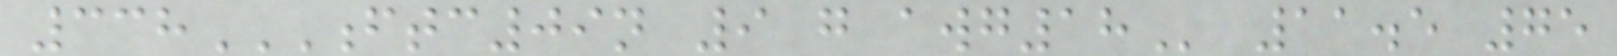338FTC09N 9 G AWG18 11.5 75
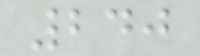240
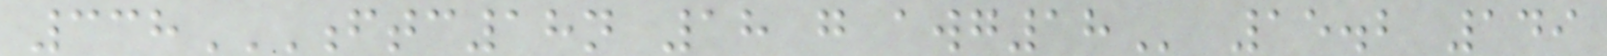338FTC18N 18 G AWG18 15.2 149
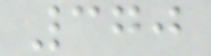370
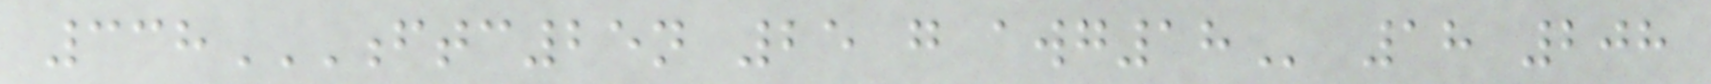338FTC25N 25 G AWG18 18 208
